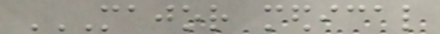MAJOR MEDICAL
